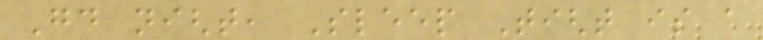Good night, Sleep Tight is a
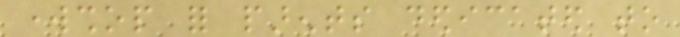workshop for parents dedicated to
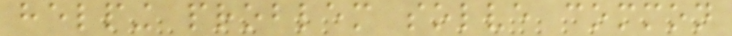helping problem solve common
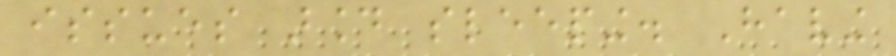issues around sleeping. Having
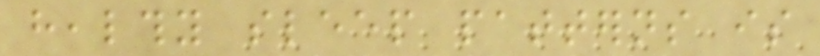healthy sleep patterns is
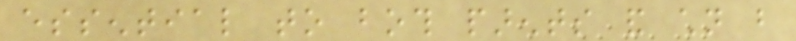essential to both parents and children but
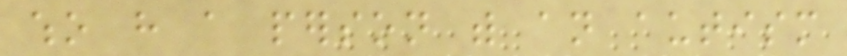who have a person with an autism
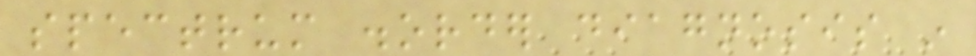spectrum disorder diagnosis in
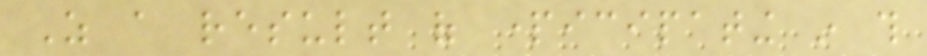As a result of participating in this
